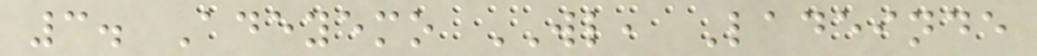3. Adeyemo WL, Ladeinde
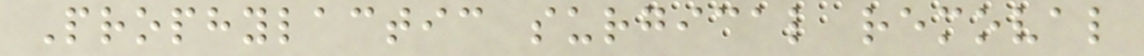Prophylactic surgical removal
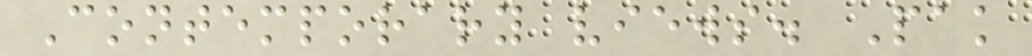Contemporary views. Pak
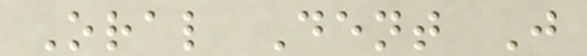Oral Dent J
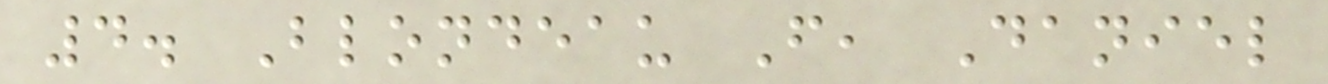4. Blondeau F, Daniel
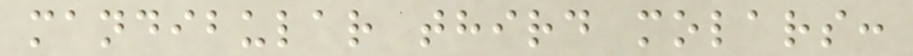mandibular third molars:
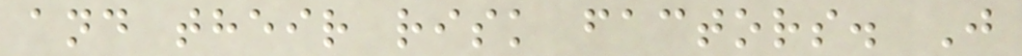and their risk factors. J
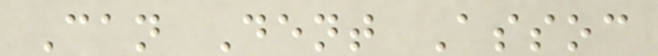Can Dent Assoc
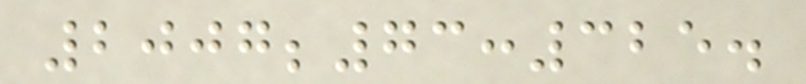2007;73:325.
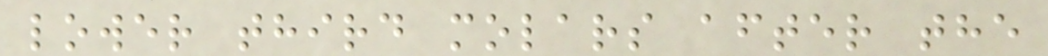lower third molars after the
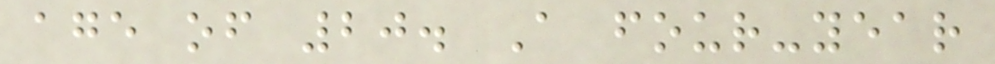age of 20. A four-year
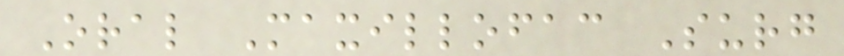Oral Maxillofac Surg
